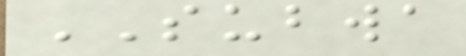SUBWA
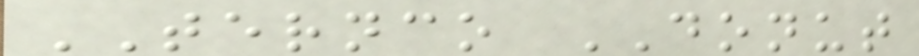TERNCO DONUT
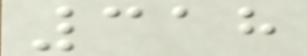318
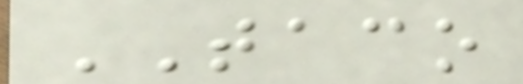TACO
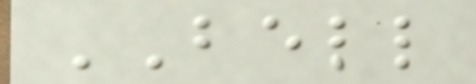BELL
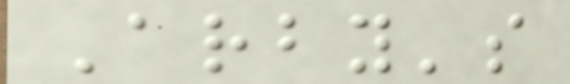Arby's
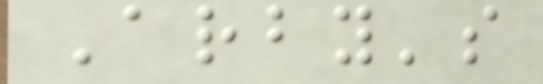Arby's
